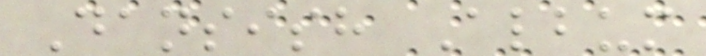Dansish Album
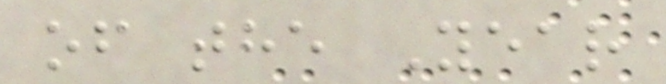of the Year
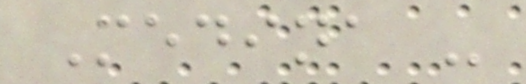Medina -
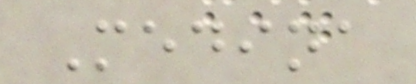Medina
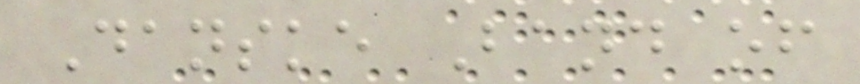Danske Band of
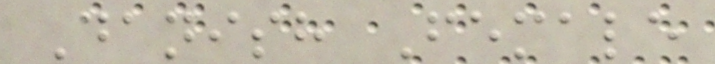Danish Female
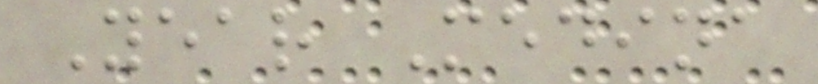Year Medina
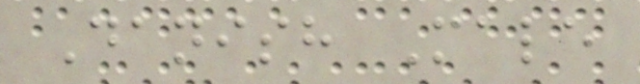Danish Male
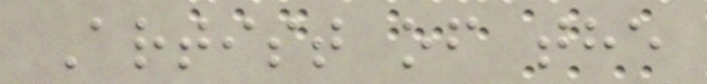Artist of the
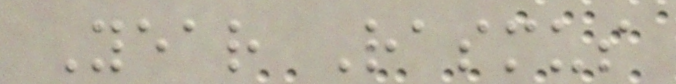Year Rasmus
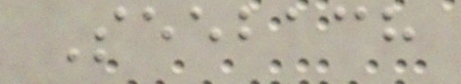Seebach
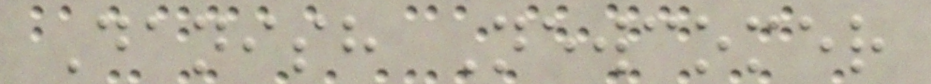Danish Newcomer
